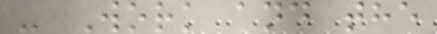- Work and the
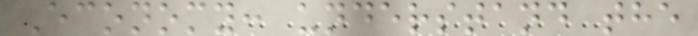Economy: understand the
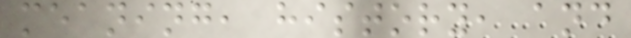meaning, history, and
